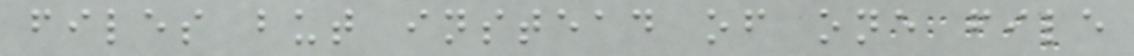files but instead of one file
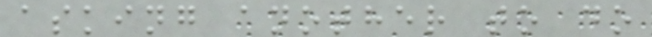asking another to do
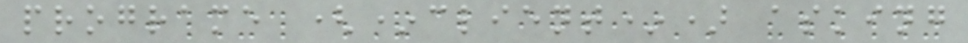programe (*client*) asking
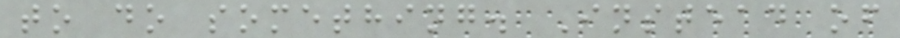to do something. Instead of
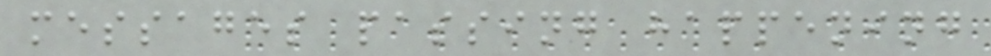messages passing happening
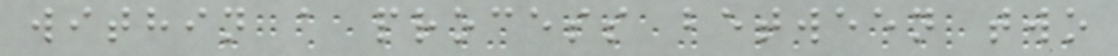within a process between two
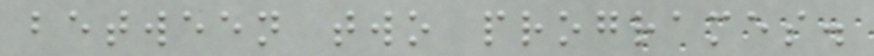between two programes.
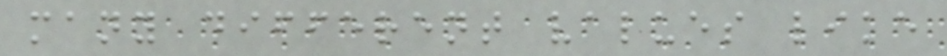many different values like
